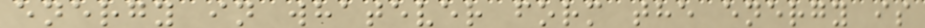energy in whatever form the energy is
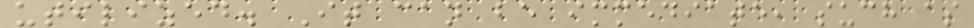utilized. It can be immediate, such as
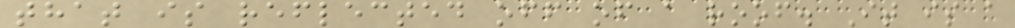that is reflected off of a roof. It is a
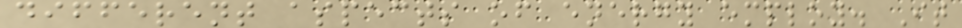different aspects of energy employ. It
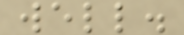well.
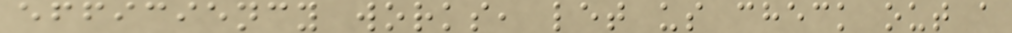efficiency works, let us check out a
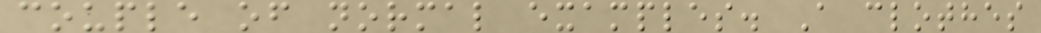couple of normal examples. A clothes
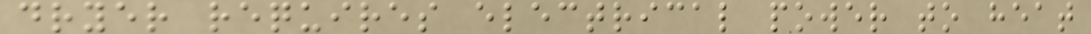dryer requires electrical power to heat
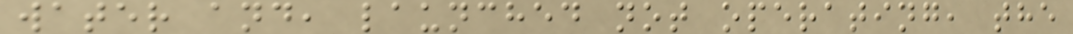water and, launched not operating, the
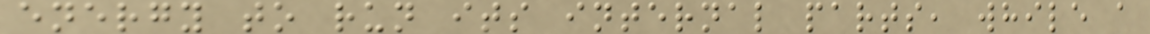energy to run its internal parts, while a
